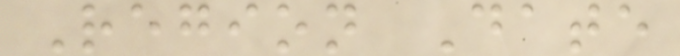Region Date
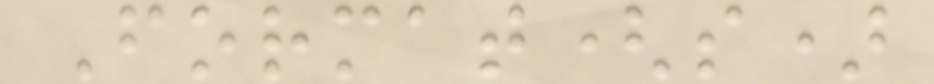Format(s)
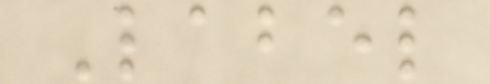Label
